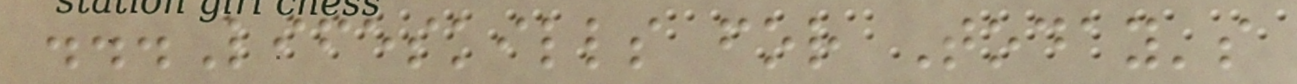...Lifeskills for Today's
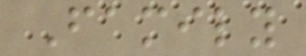Family
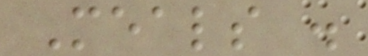Meals .
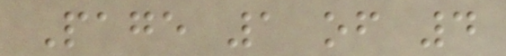Page 1 of 4
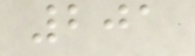201
